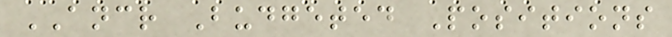ANCR Budgeted Positions
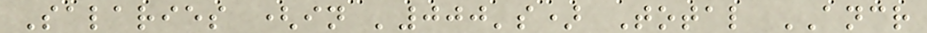Salaries (in '000's) Total ANCR
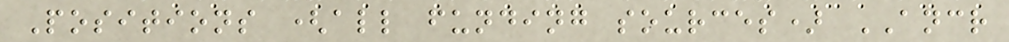Positions (all funding sources) ANCR
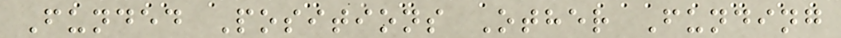Funded Positions Other Funding
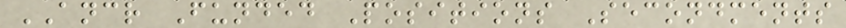ANCR Funded Positions Secondments
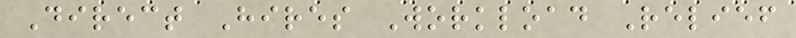Direct Hires Workload Relief
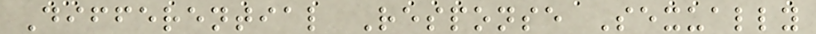Differential Response Sexually
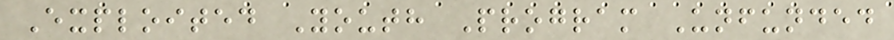Exploited Youth Program Unfunded
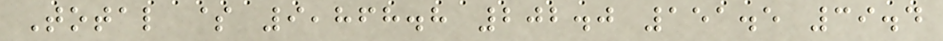Total $ 9,868.8 202.0 151.5 39.4
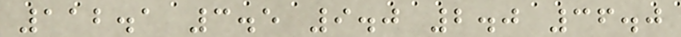112.1 3.5 9.0 2.0 36.0
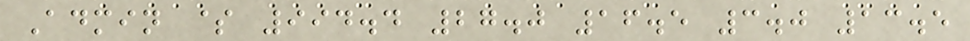Admin $ 994.4 27.0 16.5 3.0 13.5
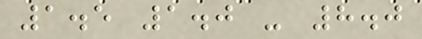1.5 1.0 - 8.0
